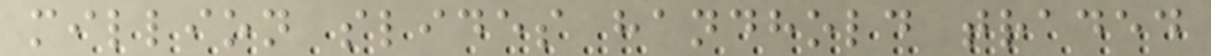million slides handhold traded
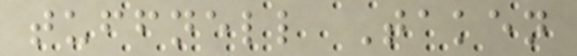tuffnell Taken
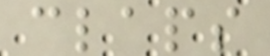claps
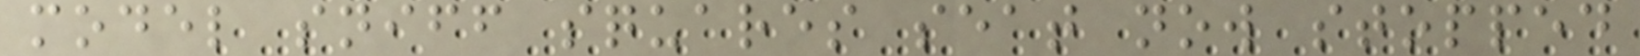model sniff squares seat now stopped
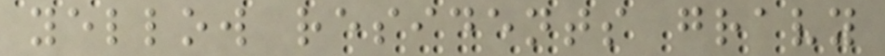yellow residents gravy
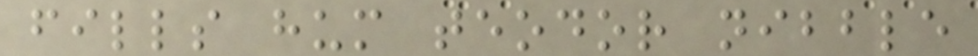fills hum teodor nibble
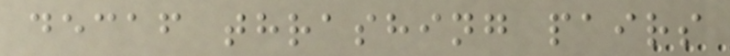decaf thrashing pairs
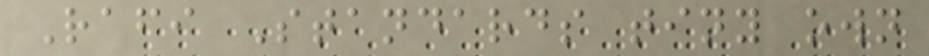Rafi Standards tiny own
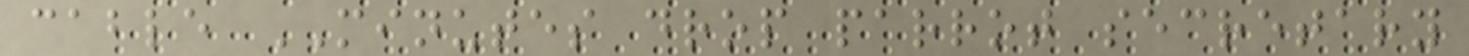cable MINUTES drop parrot secretary
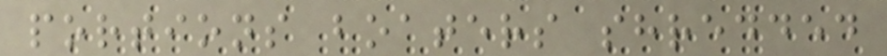portions boaters shredded
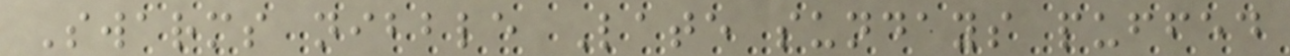Swarms nibble Late sundays puffed
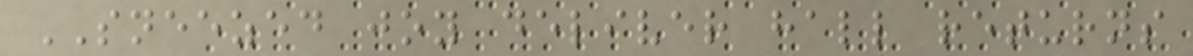SNEEZED joy deliver hall returns
